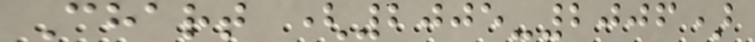Chart (2005-2006)
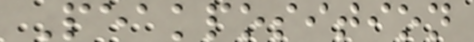Peakposition
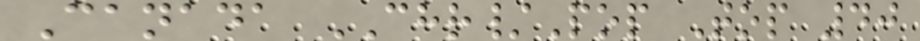Canada CHR/Pop Top 40
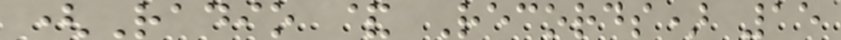(Radio & Records) 15
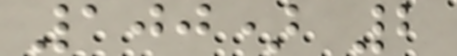100) 2
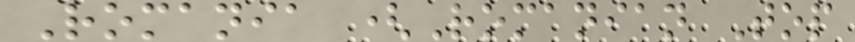Romania (Romanian Top
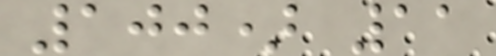100) 11
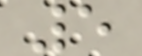5
